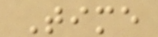Time
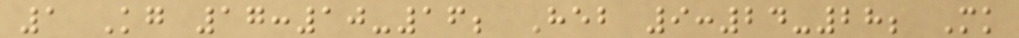1 Kg 17:10-16; Heb 9:24-28; Mk
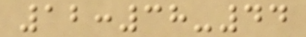12:38-44
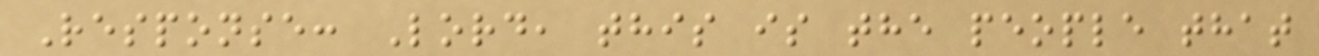Response: Lord, this is the people that
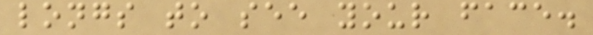longs to see your face.
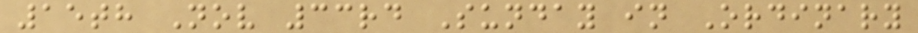15th Nov 33rd Sunday in Ordinary
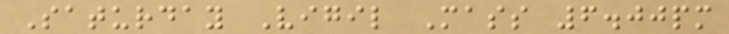Saturday Vigil Mass 6.00pm
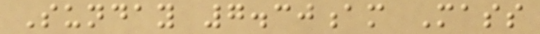Sunday 7.30am Mass
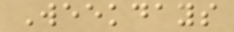Weekdays
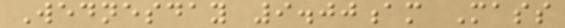Wednesday 9.00am Mass
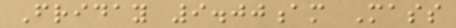Friday 9.00am Mass
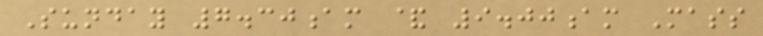Sunday 7.30am & 9.00am Mass
